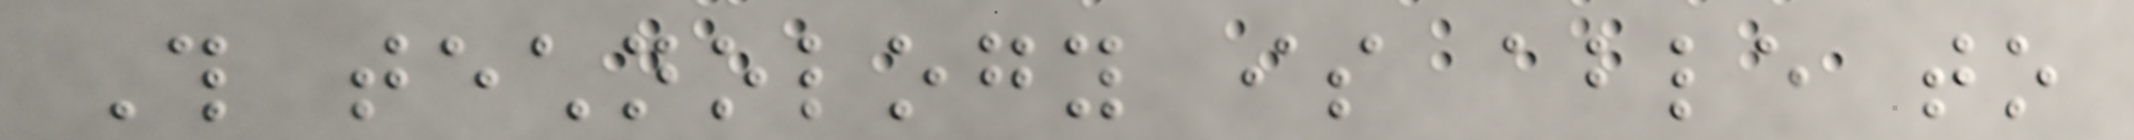This technology is able to
